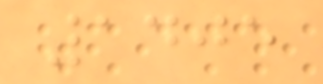1405
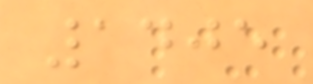1405
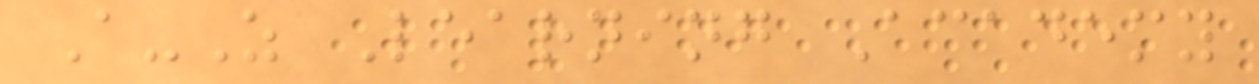A-Z Learning Academy
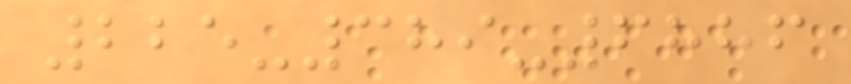225-389-6886
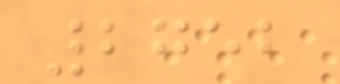2752
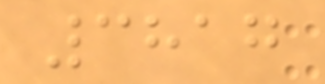3817
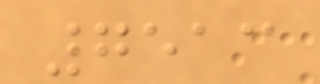7513
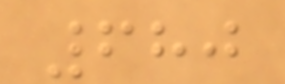680
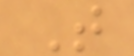T
